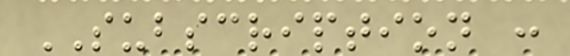SUBSCRIPTION :
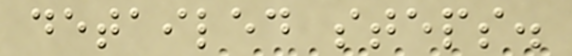detailed steps.
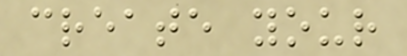create your
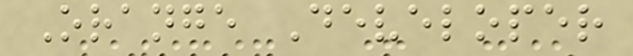Orange Developer
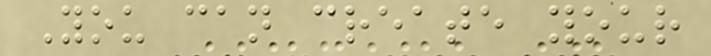You can create your
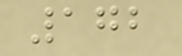172
